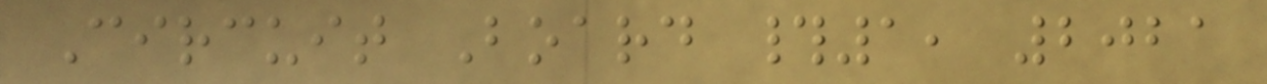Circuit Board #1, 2021
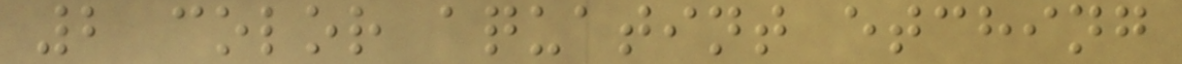2 color aquatint etching
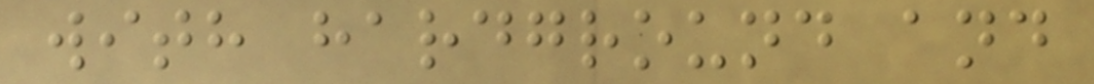with hardground and
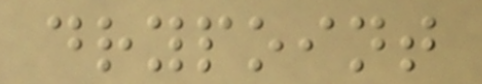drypoint
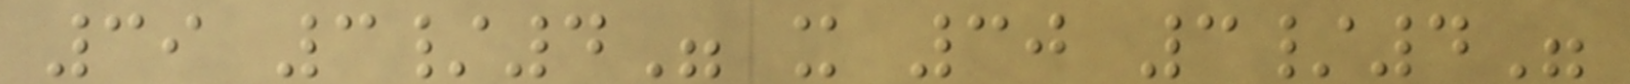39 3/4" x 30 3/4"
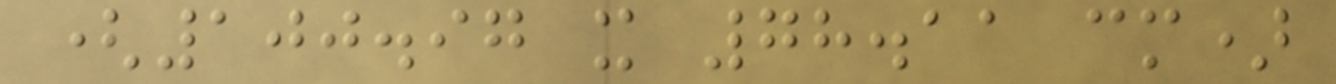(100.97 x 78.11 cm)
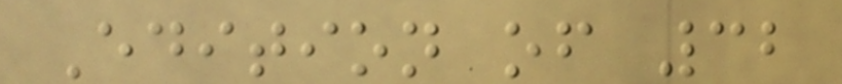Edition of 32
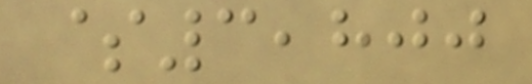$3,800
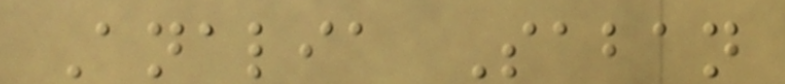Analia Saban
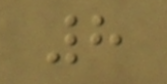8
